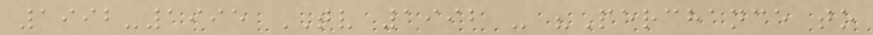1992-1995 TV 1992 - "Perchance to
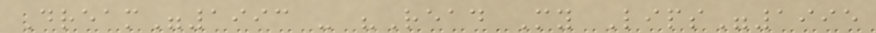Dream"1993 - "Read My Lips"1995
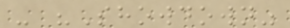- "Showdown"
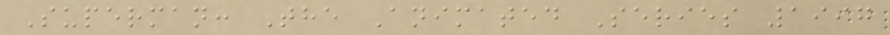Superman: The Animated Series 1997
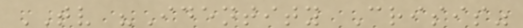TV "Identity Crisis"
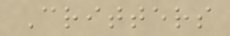Critters
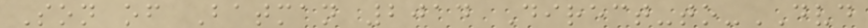Son of Batman 2014 Direct-to-DVD
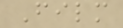Film
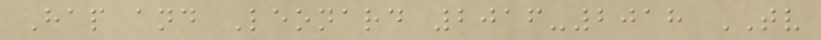Hap and Leonard 2016-2018 TV
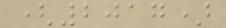(2017)
